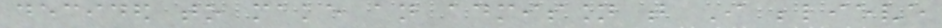decided to make an admission that I believe
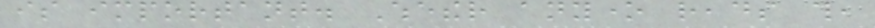is important. Whether anyone reads this,
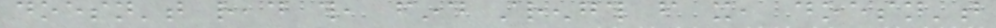doesn't read this, find strength from it, doesn't
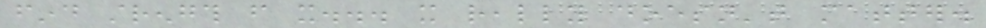find strength from it... it really doesn't matter.
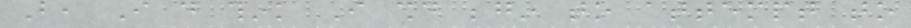But, I do think I should begin to attempt to
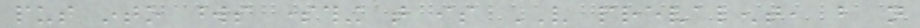put into words something that is VERY prevalent, but not
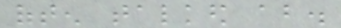often talked about.
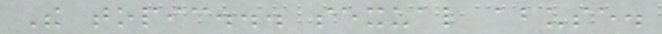The topic... sexual abuse.
